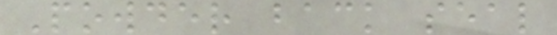Powder back seal
